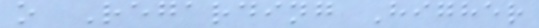o Regarding Higher
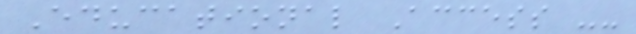Educational Access --
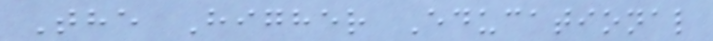The Higher Educational
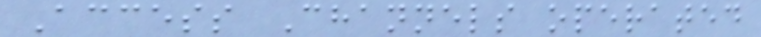Access Channels operated
